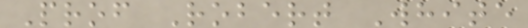Prof Robert White
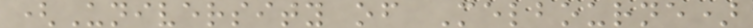(University of Melbourne)
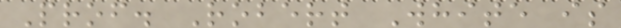Prof. Robert White is
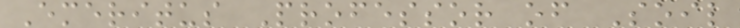Emeritus Professor of Soil
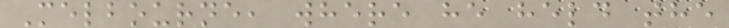Melbourne, where he held the
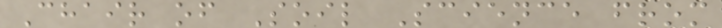Chair of Soil Science from
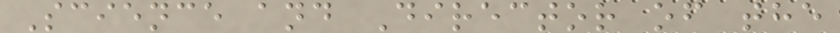Science and Director of the
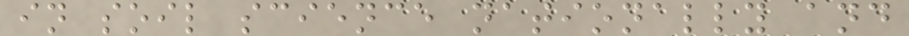in soil science nationally and
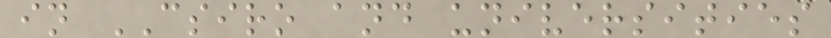in CSIRO and universities
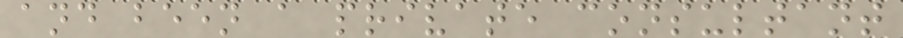and been a private consultant
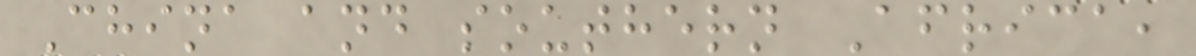China and southern Africa,
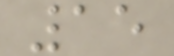15
